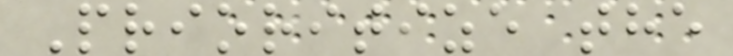Prioritize the
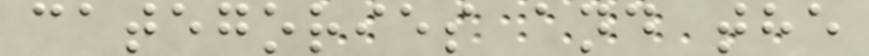categories and the
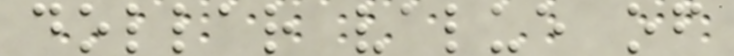dollar value of
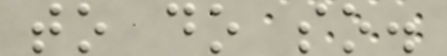to do so.
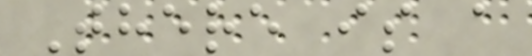There is a
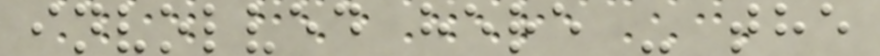involved here - the
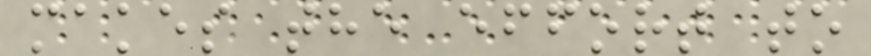makes the effort to
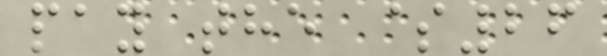pay the $26
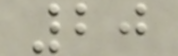20
